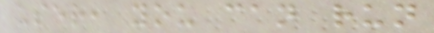user, you can run
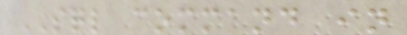SQL command in
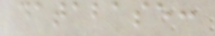database:
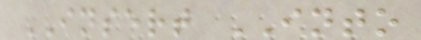INSERT INTO
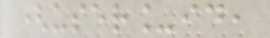(user_id,
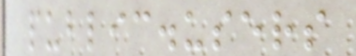public.users
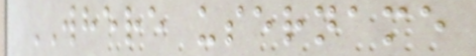WHERE username
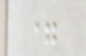=
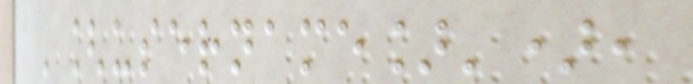'[username]'),
